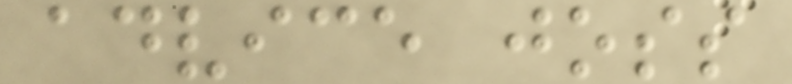advice joss
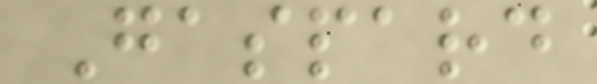Gaspard
